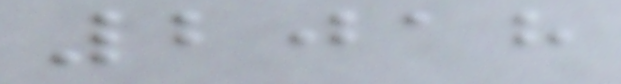2018
